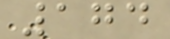174
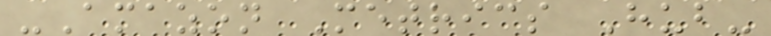-Amazon Metrics Hub-
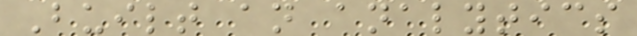Built an analytics
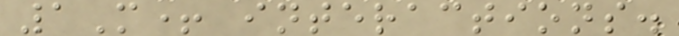1M+ interactions.
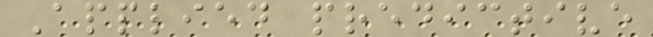Applied predictive
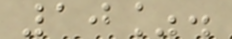10%.
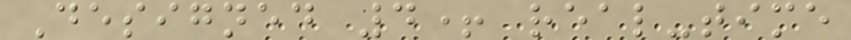Designed 4+ real-time
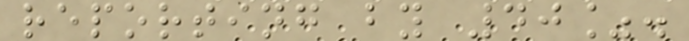reporting by 40%.
